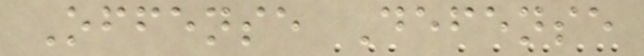Offense Defense
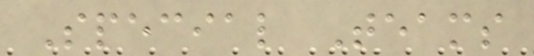Special Teams
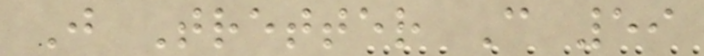J Tretter C 59
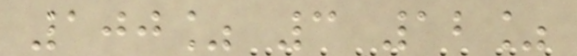100% 3 12%
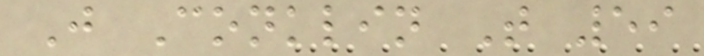J Conklin T 59
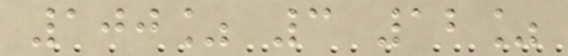100% 3 12%
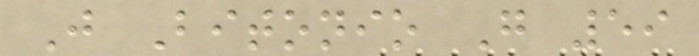J Bitonio G 59
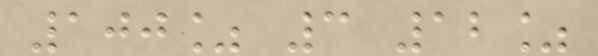100% 3 12%
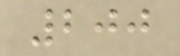200
